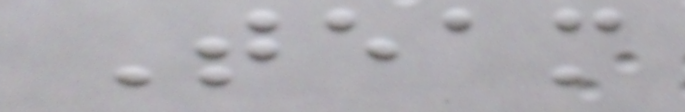Team
